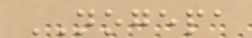NOGEPA
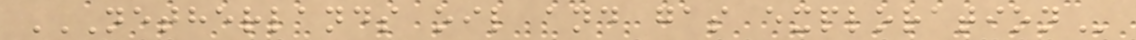NETHERLANDS OIL AND GAS EXPLORATION
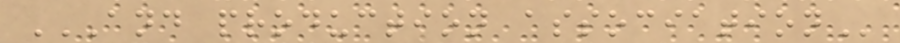AND PRODUCTION ASSOCIATION
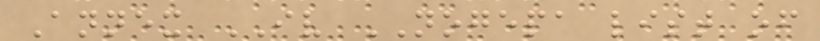Annex IV NOGEPA list of
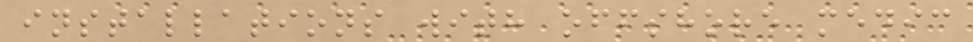installations with offshore medic
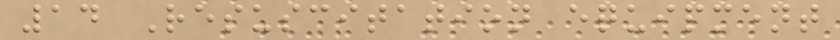14 Resuscitation equipment
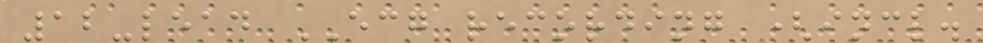12-lead ECG recording (incl.
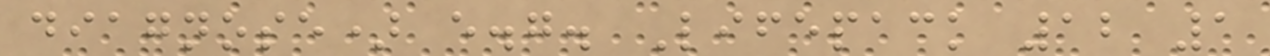diagnose) e.g. Lifepack 12 1
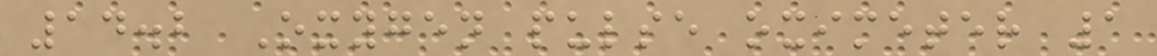14.2 Oxygen pulse oximeter 1
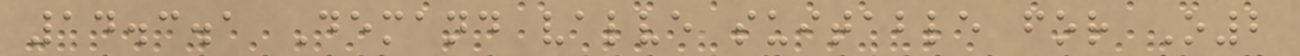14.3.1 Demand valve suitable for O2
